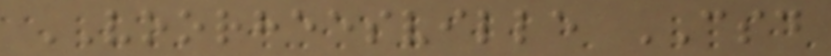VOORHEESVILLE CSD
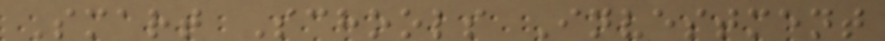Smart Schools Investment
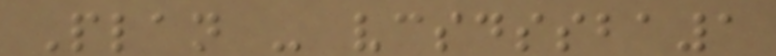Plan - vcsdssba1
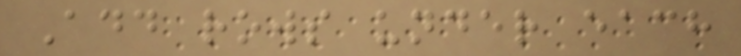Add rows under each
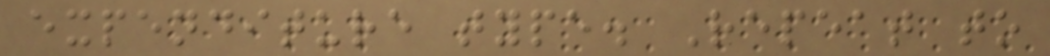expenditure type. Repeat to
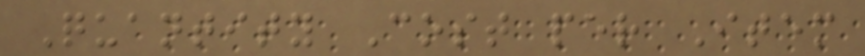Quantity Cost per Item
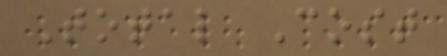Total Cost
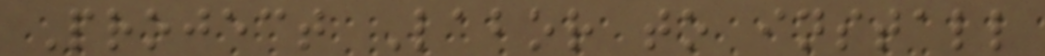Project Labor to install
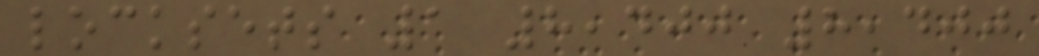locksets 1 8,400 8,400
